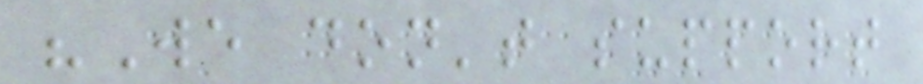"We don't support
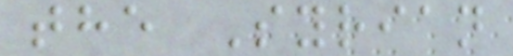the Syrian
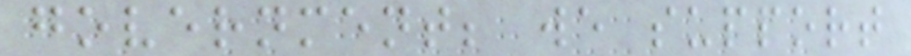government; we support
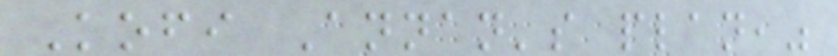Kofi Annan's plan,"
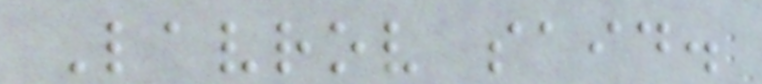Lavrov said.
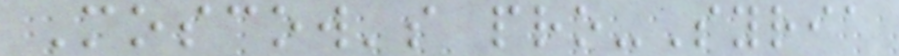Moscow's pro-Syria
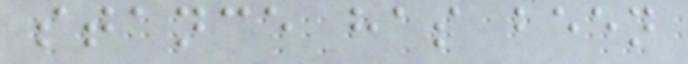stance has been
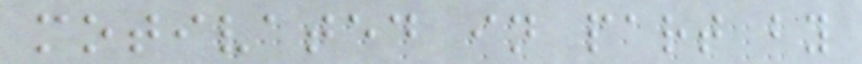motivated in part by
